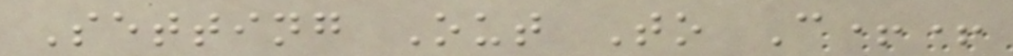Setting Out To C++
